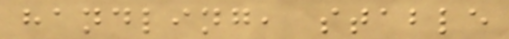handling, stable
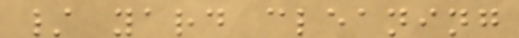/ yard cleaning
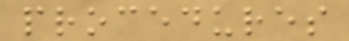procedures
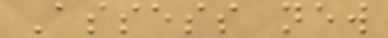Assess new
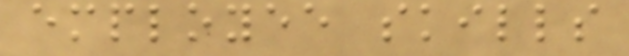employee skills
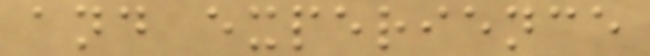and experience
